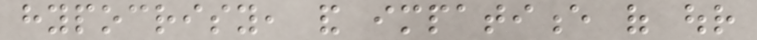hypocrisy, and impatience of our
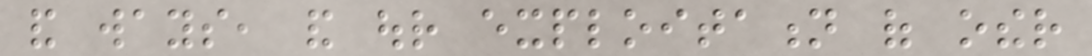and ways, and our exploitation of other
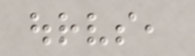ourselves,
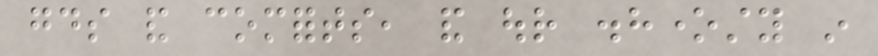goods and comforts, and our dishonesty in
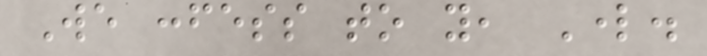We confess to you, Lord.
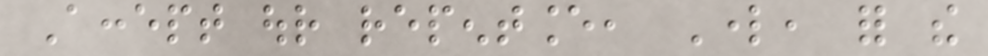Accept our repentance, Lord, for the
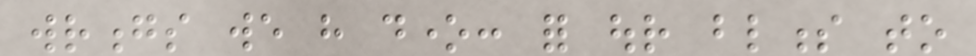wrongs we have done: for our blindness to
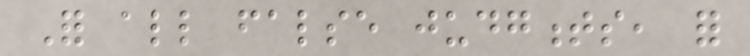For all false judgments, for
